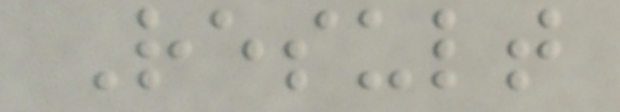Result
